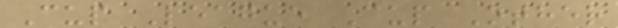Cup League Cup Other
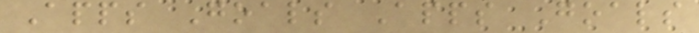Apps Goals Apps Goals
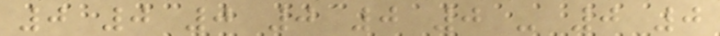0 0 0 0 0 0 - 0 0
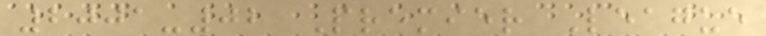2001-02 Premier League
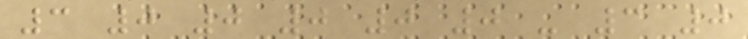3 0 0 0 0 0 - 3 0
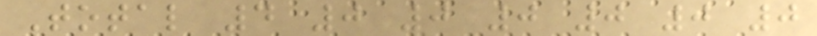Total 4 0 0 0 0 0 0
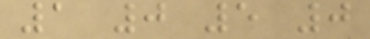1 0 5 0
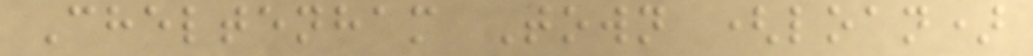Cheltenham Town (loan)
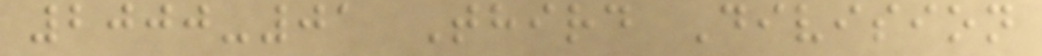2000-01 Third Division
